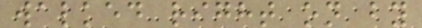walked right on by
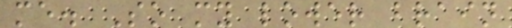me. So my lower brain
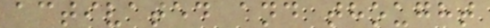activated and thought
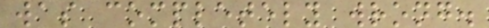was completely wrong.
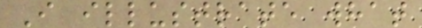I illustrate what
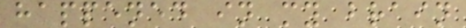happened in my brain
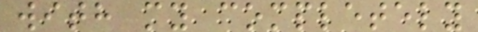with my completely
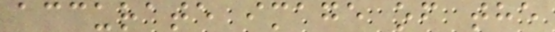accurate image of the
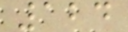124
